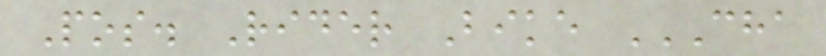Pos. Rider Bike CHA
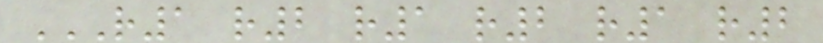R1 R2 R1 R2 R1 R2
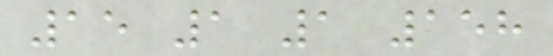15 1 1 158
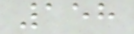158
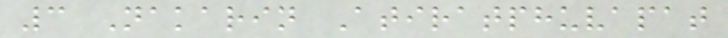3 Nakarin Atiratphuvapat
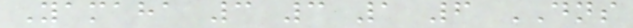Yamaha 3 3 1 6 DNS
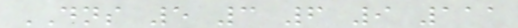DNS 5 3 6 9 111
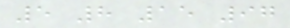5 8 15 97
